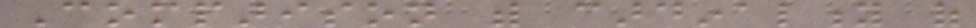Comparison with cardinality of
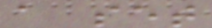a set
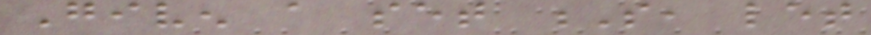Given a set S, let
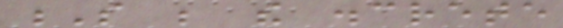S be the discrete
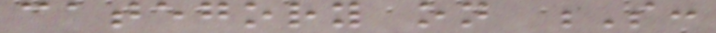category on S:
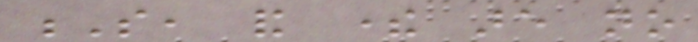S, and there are no
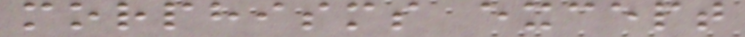morphisms except
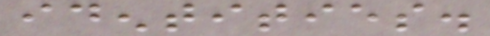identities.
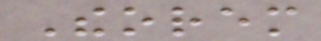Theorem
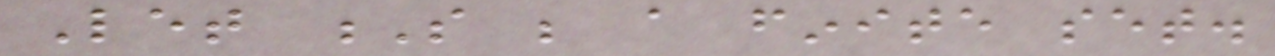Let S be a finite set.
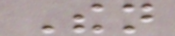Then
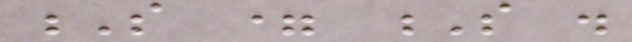S = S .
